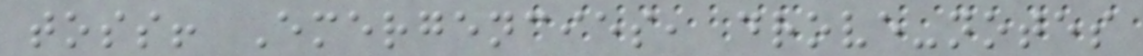toss! Emergencies, drove-notes
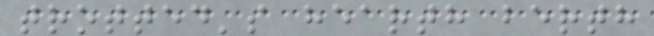trotted's hearth berth
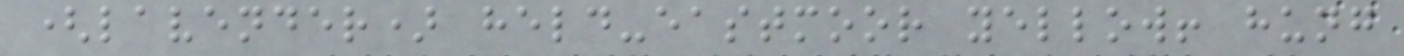(lavender) held-eastmoor yellow! hung
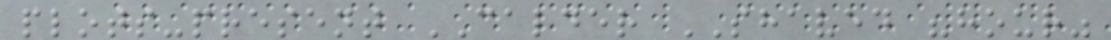plots-present CALDER SHAVED "hour"
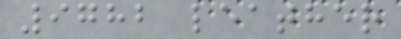9782 leather
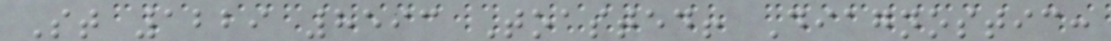St 1229 8593 Toasted! Diagnostic:
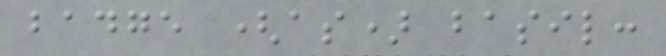badge (as) basil:
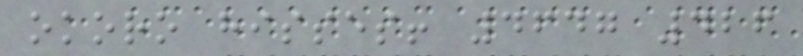okoro hisses! 4647 426
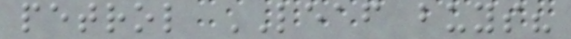petrol LEAF buys?
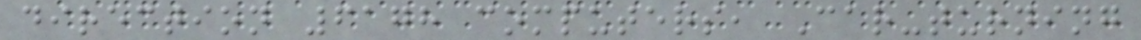direction 6178 computers, Car-turning
